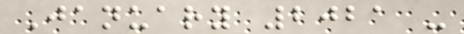January 2021 -
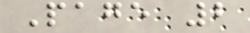Page 2
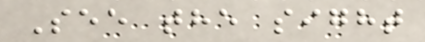See the sight
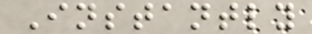Instantly
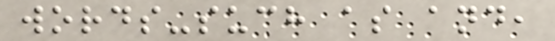words-such as and,
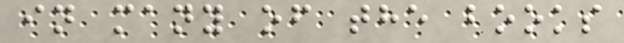in many of the books
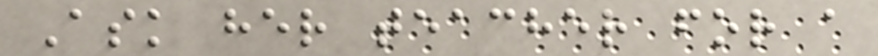Ask her teacher for a
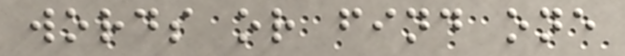words or find one
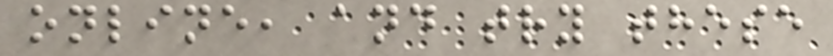online, and try these
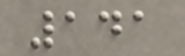141
